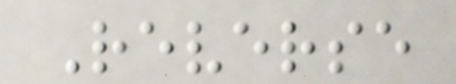Reverse
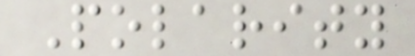Polarity
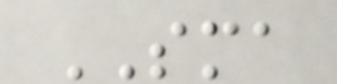SMA
